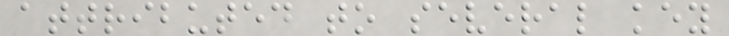attributed to several key
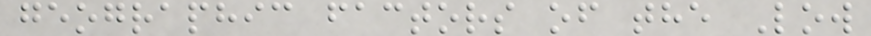geographic factors of the Low
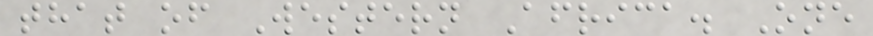that of Western Africa. One
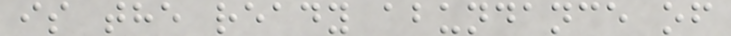is the ready abundance of
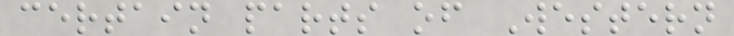certain parts of Western
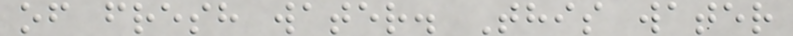of fresh water. This water
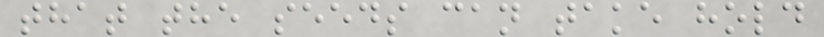that the seeds can take hold
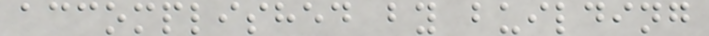accomplished by building
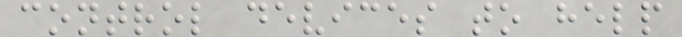control devices to help
